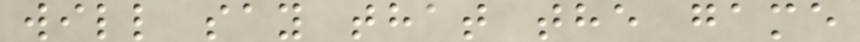will say that the game
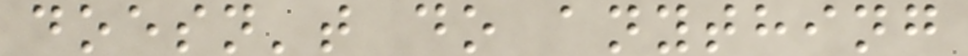doesn't do anything
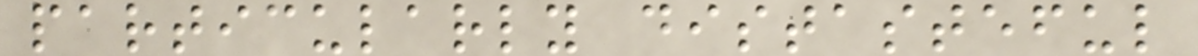particularly distasteful
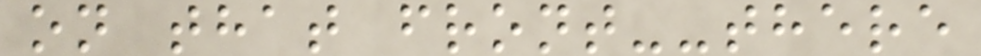on that front--there
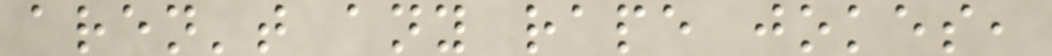aren't any rape jokes,
